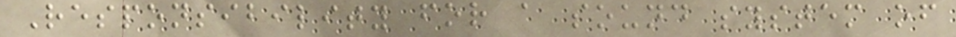Responsibility for a sound system of
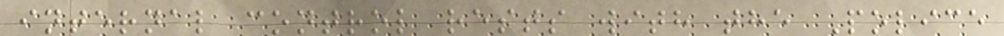internal control rests with the Police
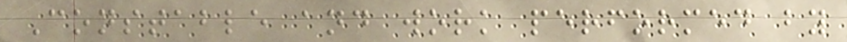Constable and work performed by
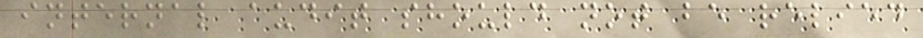internal audit should not be relied
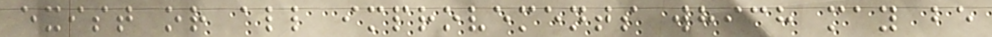exist or all improvements which may be
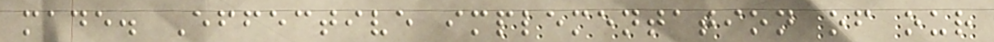made. Effective implementation of our
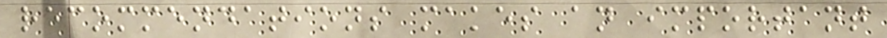recommendations makes an important
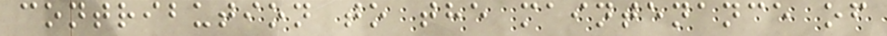contribution to the maintenance of
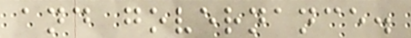and governance.
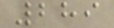289
